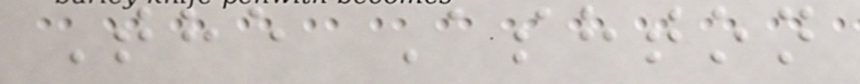The Ashton
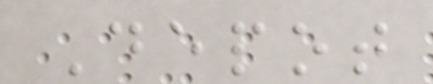Depot
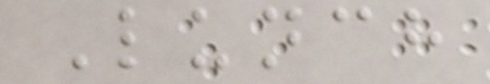Lunch
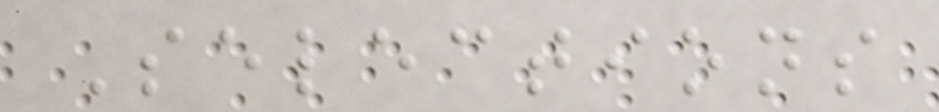Selections
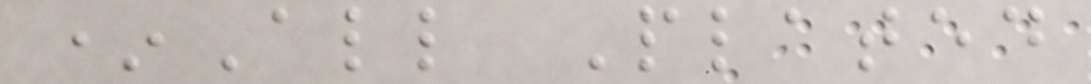*All Plated
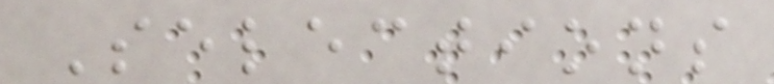Selections
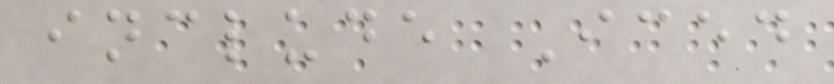include Iced
